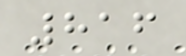816
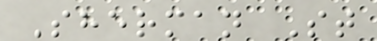Sherman St
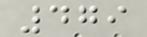479
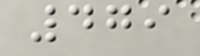479
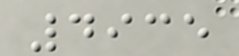4935
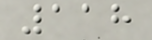118
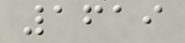1619
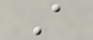A
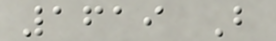1619 B
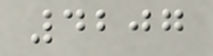4207
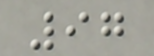97
